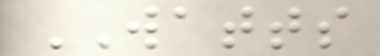WATTS
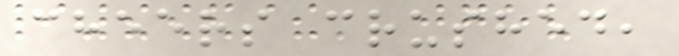cheers crushed,
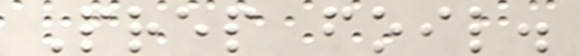Prep foil.
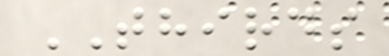THIRDS
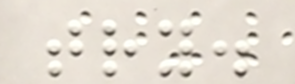try.
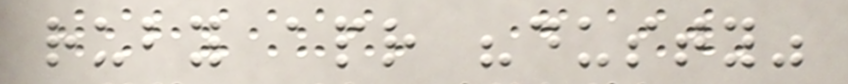ruby apr "dusty"
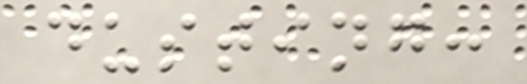dusting:
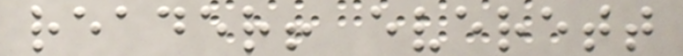reader! everett
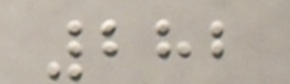282
